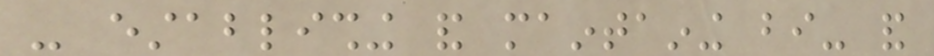- establishing and maintaining bi- and
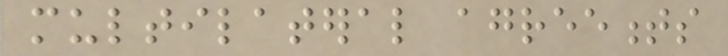multilateral agreements
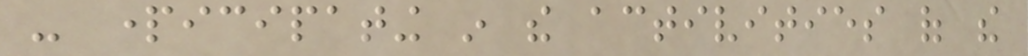- participating in the activities of the
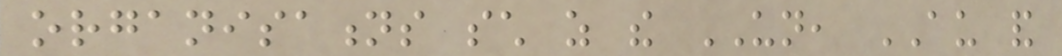organisations such as the UN, AU and
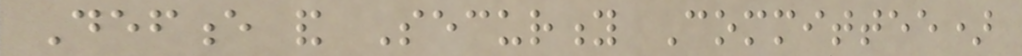Defence and Security Committee)
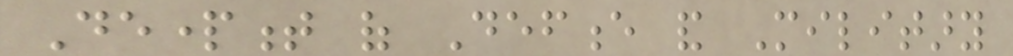Department of Defence and Military
